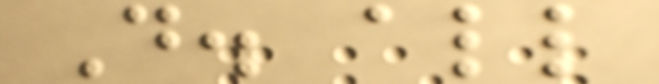D. all
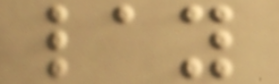lay
